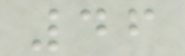46
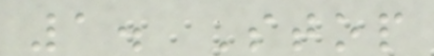1. Stop
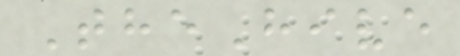TheHive
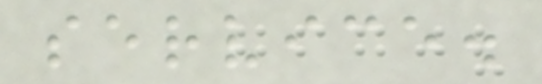service.
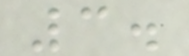3.
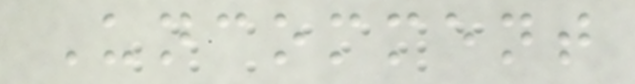Uncomment
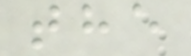the
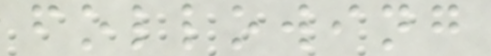following
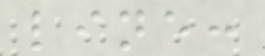line:
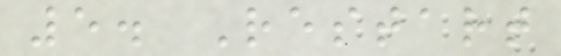5. Restart
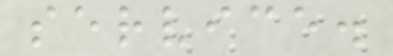service.
